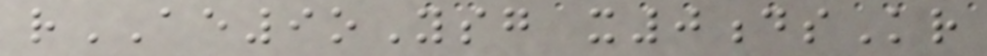rAE9oYsg x0dsKr
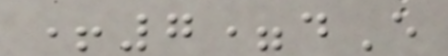+7=dE
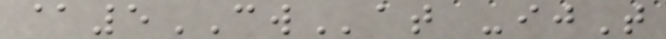@5CWat -ijT
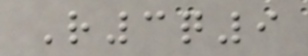R3q9
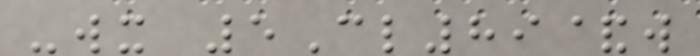-wx 5Cl89&w
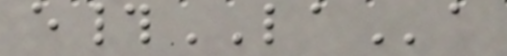e#LAa
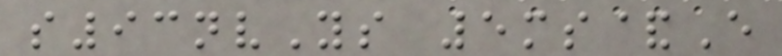s93nvYs 5ms&E
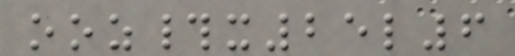ooz#x25l6
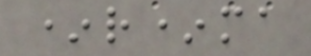*r*ma
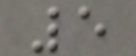5
